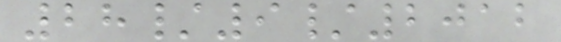28/9/2012
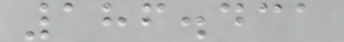186.431
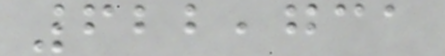622,731
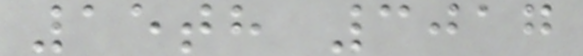15th 3017
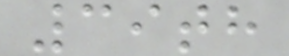39th
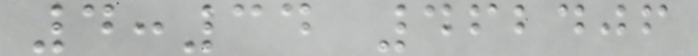4:34 462406
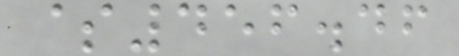$456.46
